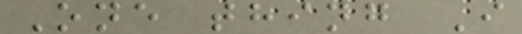One thing I
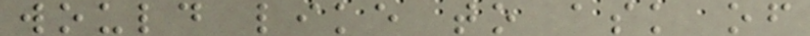would like to ask of
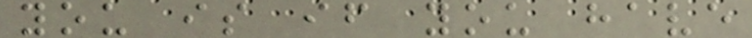you is if you have
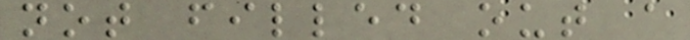not filled out a
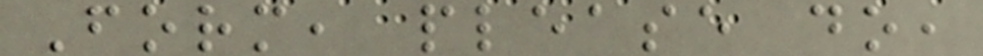Form, please do,
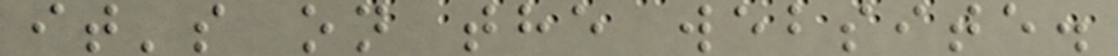it's on the website.
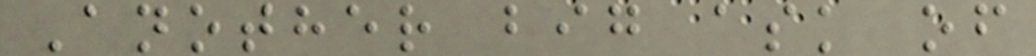Another big ask of
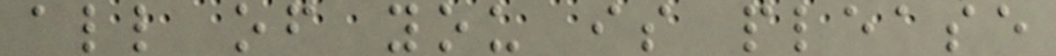all of you is please
